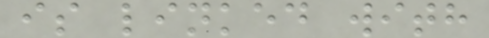is linked with
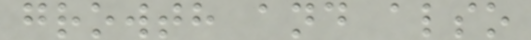growth and also
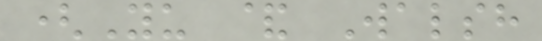(Yu & Walsh
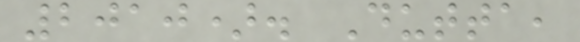2010). Dutta,
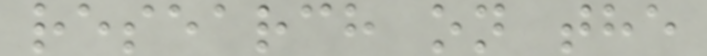research on the
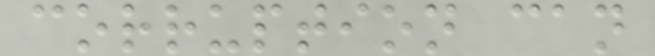corruption can
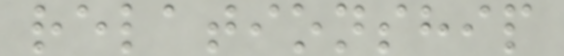relationship
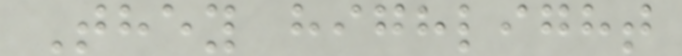They highlight
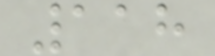118
